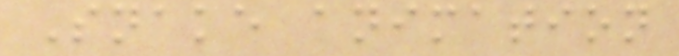Snake animation
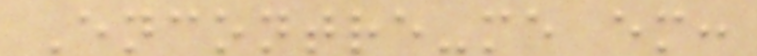Encontre-me em:
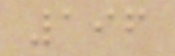196
